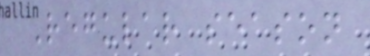Regular season
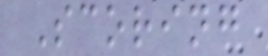Scoring
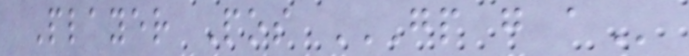Player Pos GP G A
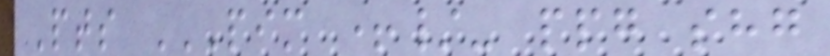Pts PIM +/- PPG SHG
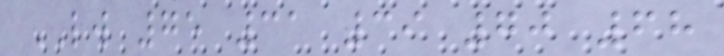LW 75 31 39 70 68
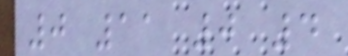0 11 0 4
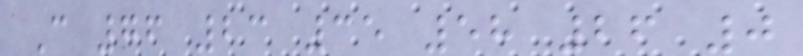C 76 23 35 58 26 0
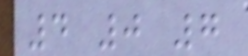4 0 7
